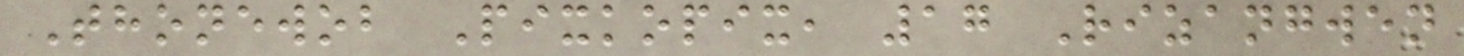Thonewob Pixkopix, 17 Rizangwen
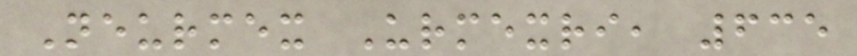Neurmex Urmexri, 635
